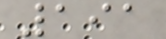191
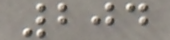204
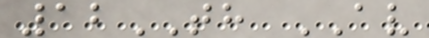12TH AV
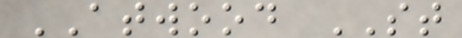ATWOOD ST
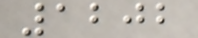1202
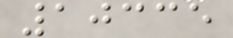10335
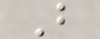B
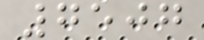7507
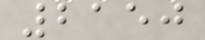2150
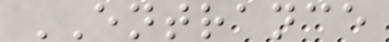ENTRANCE
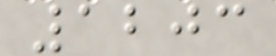1203
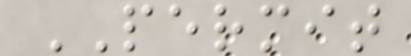PERMIT
